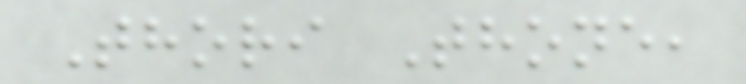Thori Thone,
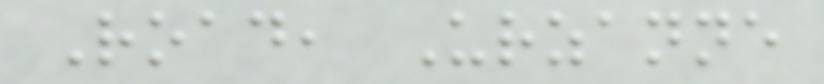Road, Urzanne
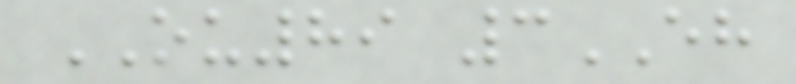OU89 3EH
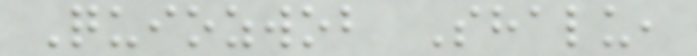Quiozwob Shalu,
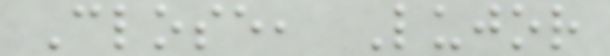Close, Lujor
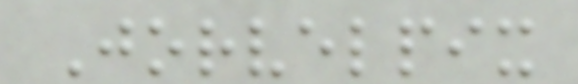Jorvelpix
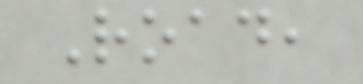Road,
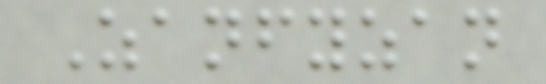Zanfyzan
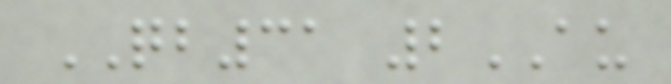QB31 2AU
